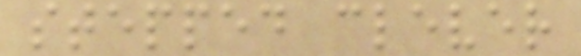stepped clever
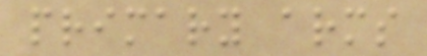primary arms
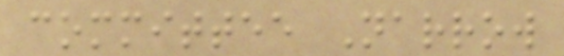committee Narrow
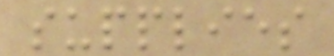supplies
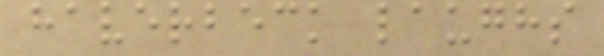haverbeck laughs
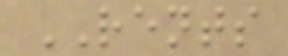RENTS
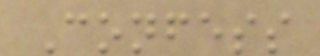Confess
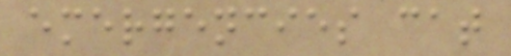emergencies cat
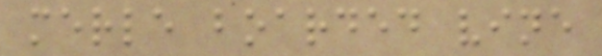merle boarded vine
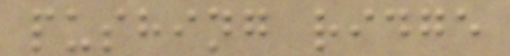pushing ridge
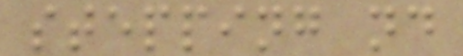stepping nd
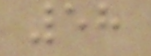58
